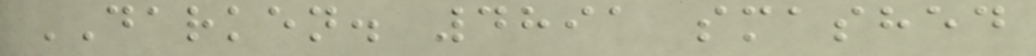DARKEN. 4891 smashed
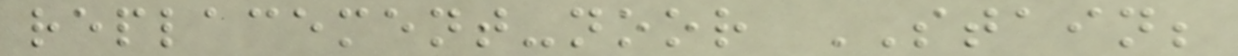replacement-noor STAIN;
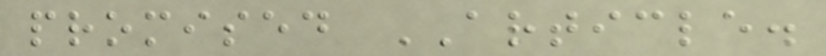promised ARTICLE.
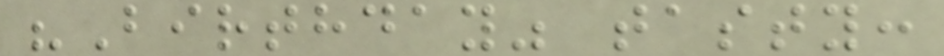"Birthday" tasty:
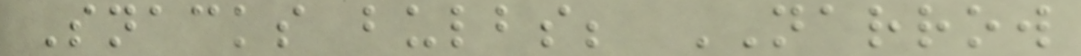Snacks bulbs; NARROW
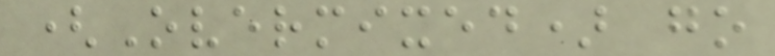(Overmixed) go
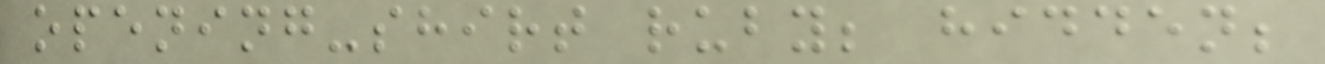opening-shirt ruby; hidden;
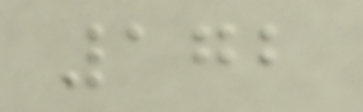172
